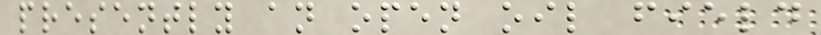presently an open oil field
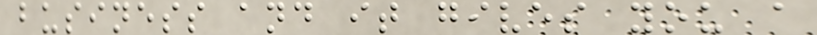business and it gives you a
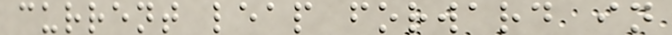current leap forward in
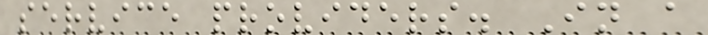service providers. In a
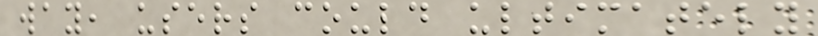way, users could ultimately
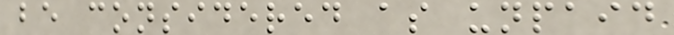be considered as unpaid
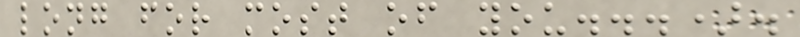long for most of you...).
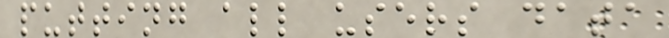putting all users data
